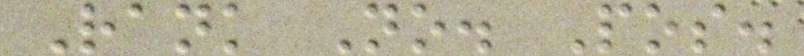Rank No. Pos.
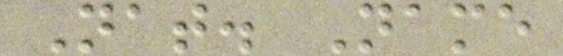Nat. Name
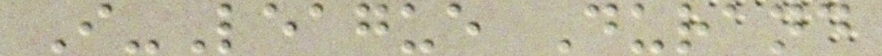I-League Durand
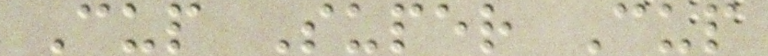Cup Super Cup
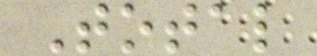Total
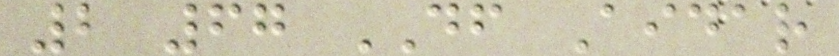2 67 DF Aidar
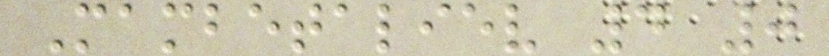Mambetaliev 4 0
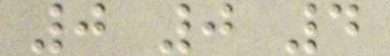0 0 4
